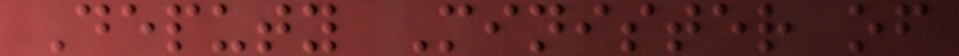Deputy Minister of
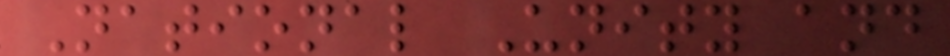National Unity and
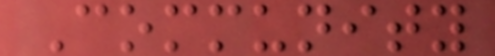Community
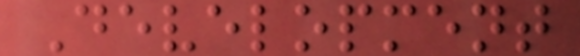Development
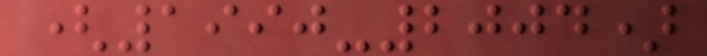(1990-2004)
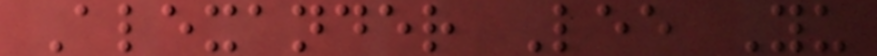Alexander Lee Yu
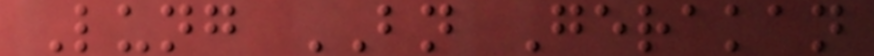Lung BN Gerakan
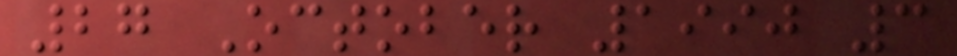27 October 1990 3
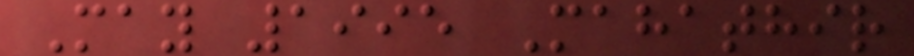May 1995 Mahathir
